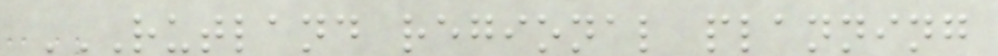RUTLAND REGIONAL PLANNING
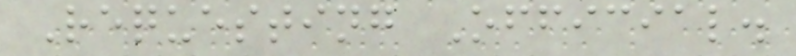Requesting Official.
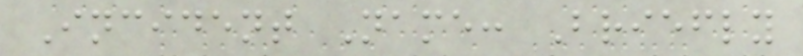Incident Name: Briefly
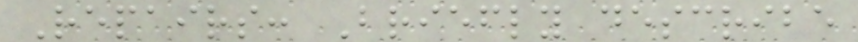Repairs: Briefly describe
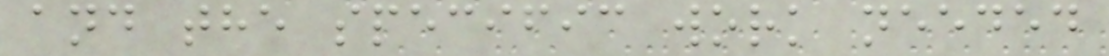and the specific work needed
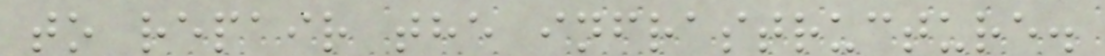to repair the infrastructure.
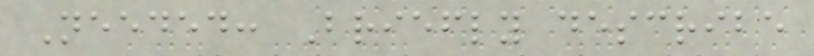Needed: Briefly describe
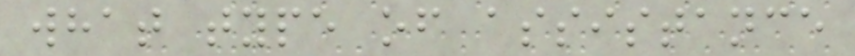what type of assistance
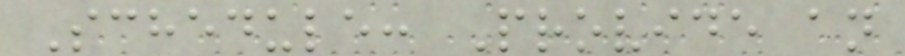Schedule: Provide an
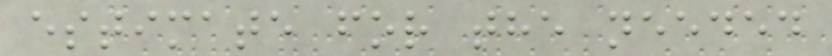estimate for the needed
